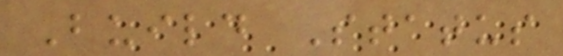Build Status
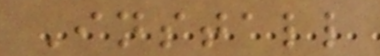Install
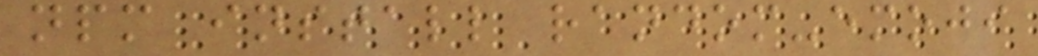npm install random-emoji
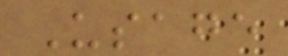Usage
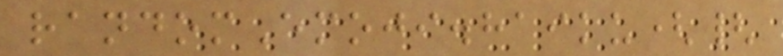randomEmoji.haiku({
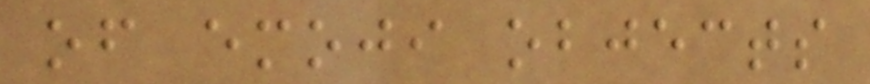of emoji objects
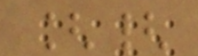[{
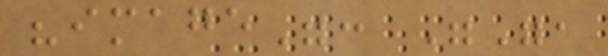"image": "",
